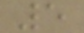5
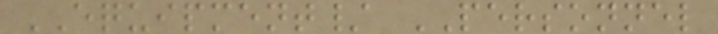EQUIPMENT/ PERSONNEL
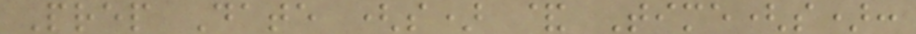Prep Date (s) & Time(s):
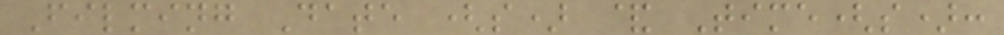Filming Date (s) & Time(s):
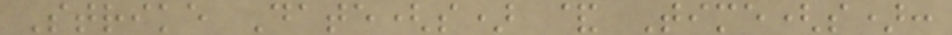Strike Date(s) & Time(s):
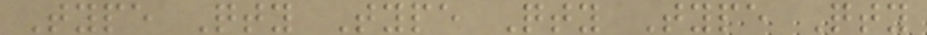Type Qty Type Qty Type Qty
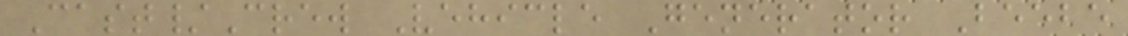Cast/Crew Vehicle Generator Beebe
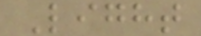Light
